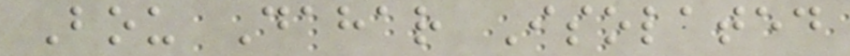Bou Dahar Isolated
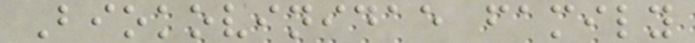Biokovinidae family
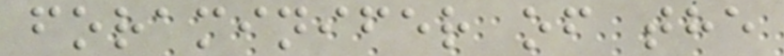foraminifer of the
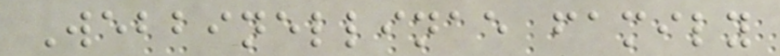Webbinellinae family
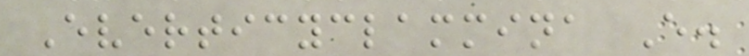Everticyclammina E.
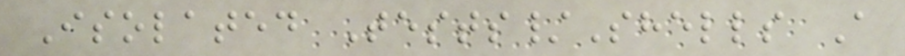Isolated Tests/Shells A
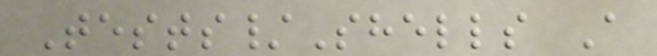Tests/Shells A
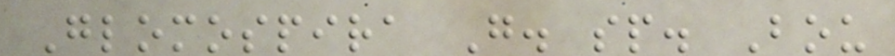Glomospira G. sp. Bou
